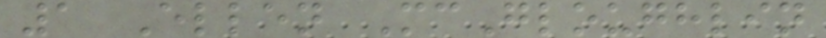1 Ellen McGloughlin
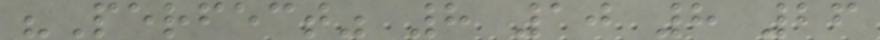"Perfect" 8 10 8 26
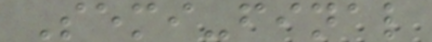Semi-final
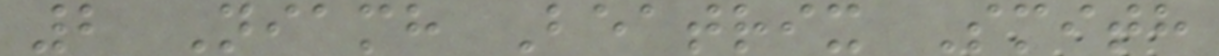2 Niamh Beatrix Smith
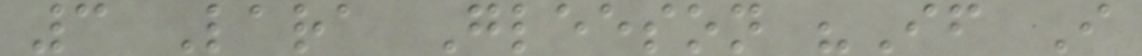3 Lara Gleeson "If I
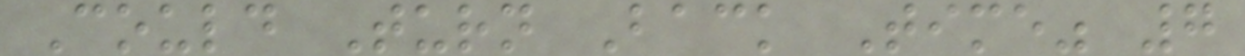Could Turn Back Time" 7
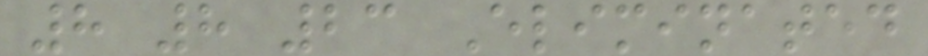8 8 23 Eliminated
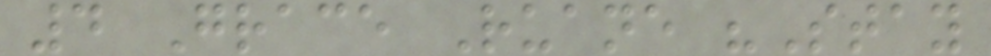4 Grace Ruane "Stay
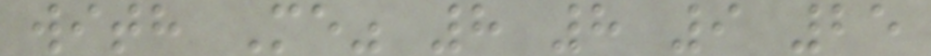with Me" 8 8 9 25
